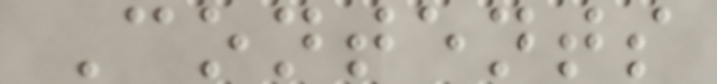Contents
